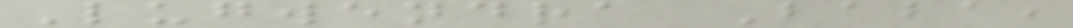Lugwendra Baba,
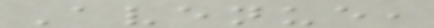Avenue,
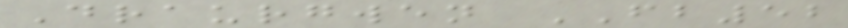Draurgwen FB52
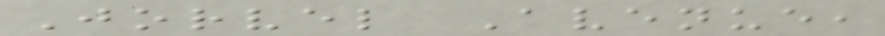Jorvel Avenue,
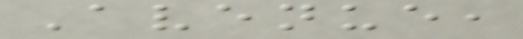Avenue,
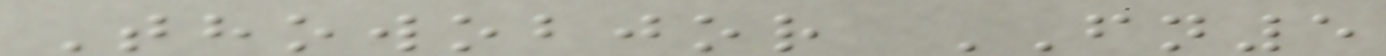Thowobjor FN5
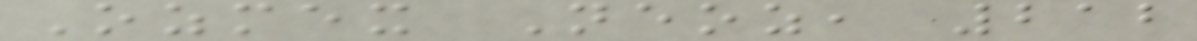Ozmex Neoz, 212
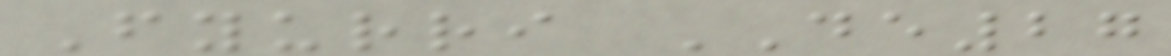Fyurri DE27
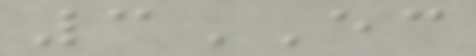3EC
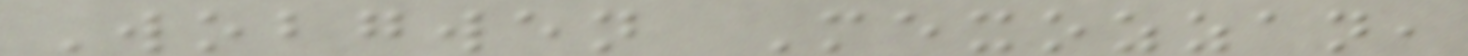Wobgwen Mexozzan,
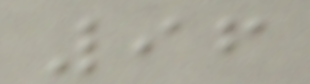96
